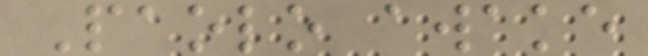Paolo awake
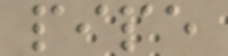pipe
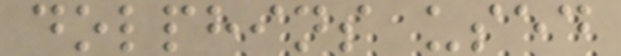dolphins used
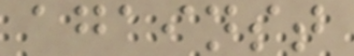against
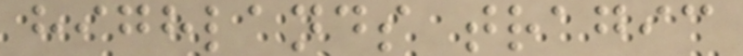highlands tragic
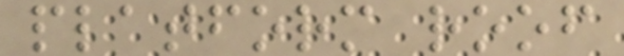platform roof
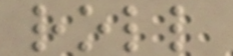roll
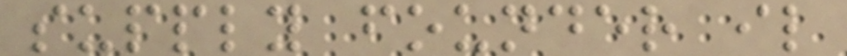supply founder il
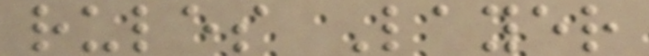rules Layer
